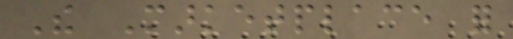The Marketplace for
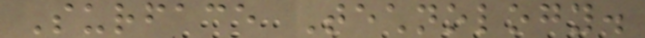Surface Technology.
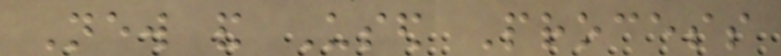New and Used Process
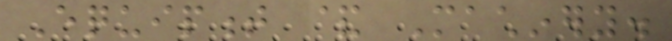Equipment & Machinery.
